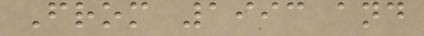From 1993 and
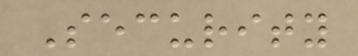Security
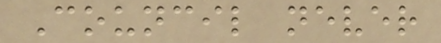Council never
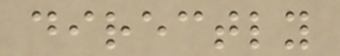directly
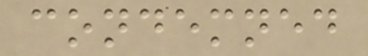condemned
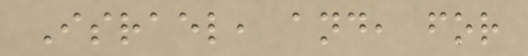Israel, and, for
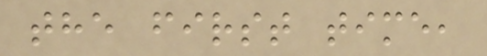the first time,
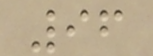96
